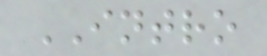INTRO
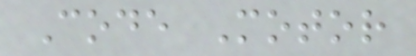Code Motor
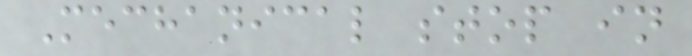Mechanical stop in
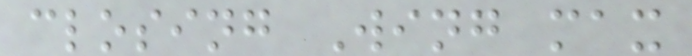closing Wing max
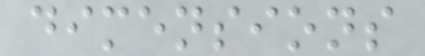dimensions
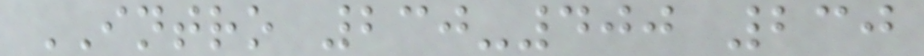INTRO 230-400 230
